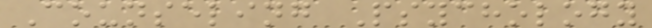Counseling Psychology
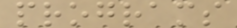programs
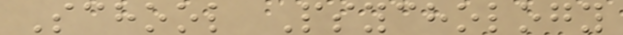School Psychology
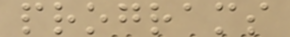programs
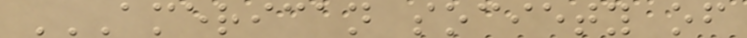AMERICAN SOCIETY OF
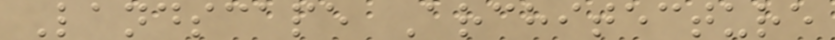Landscape Architecture
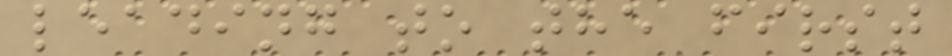leading to the first
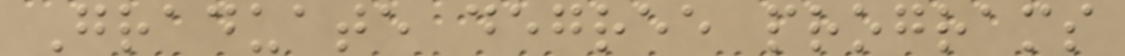Graduate degree programs
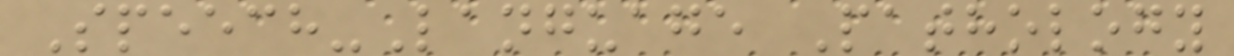Speech-Language Pathology
